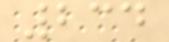234
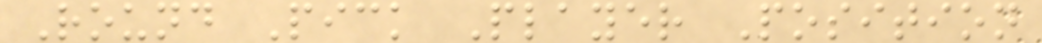Round Pick Player Position
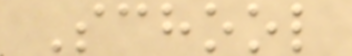School
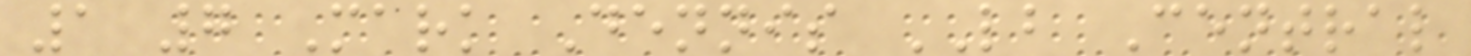1 7 Mark Dennis LB Central
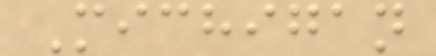Michigan
